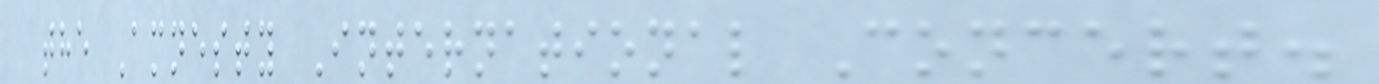the Amnesty International Concert.
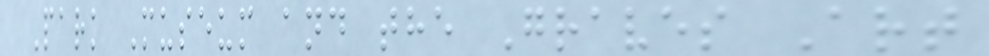Park Museum and the Graves Art
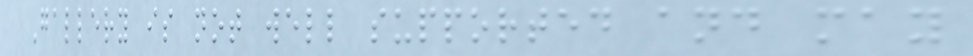Gallery is not well supported and may
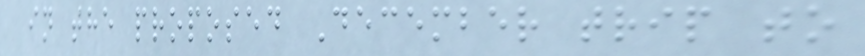in the proposed December trip to
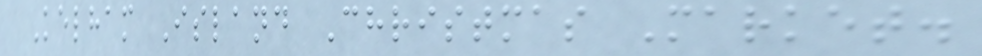Kelham Island Christmas Market.
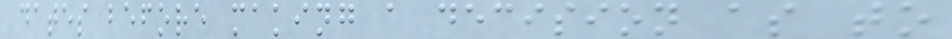dates before making a decision as to
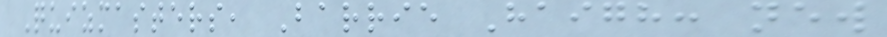Quizmasters, Barrie Haigh: new
